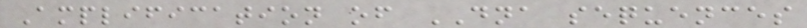Amplification of DNA sequences
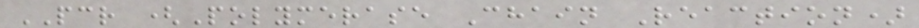PCR (Polymerase Chain Reaction)
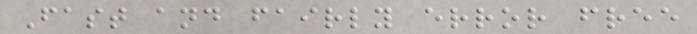Fast and fairly error free
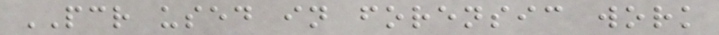PCR used in forensic work
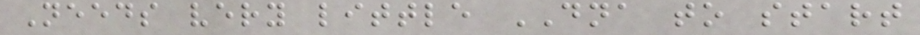Needs very little DNA to start
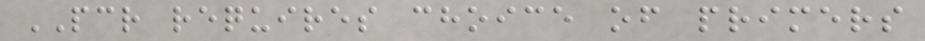PCR requires choice of primers
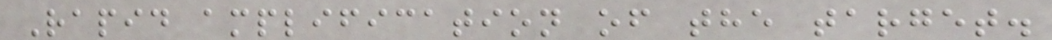Rapid amplification of the target.
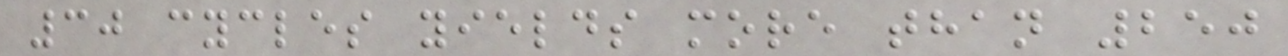30 cycles yields more than 250
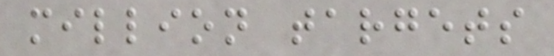million targets
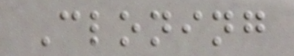Cloning
